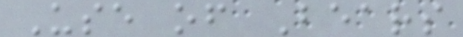Use of Bears
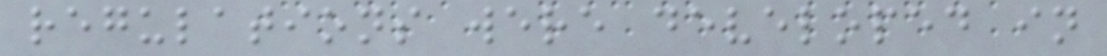regulations were developed in
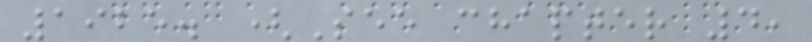1925. (See chapter 4,
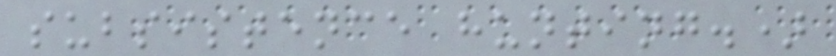subsistence hunting.)
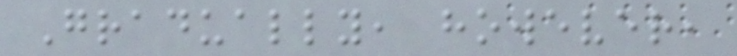Gradually, however,
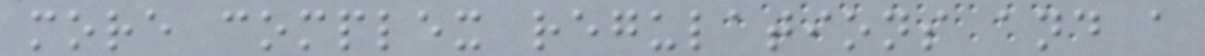more complex regulations and a
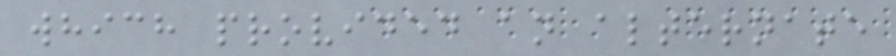which provided an alternate
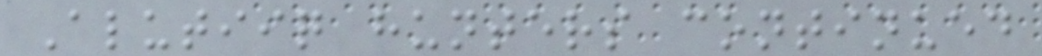Alutiiq hunters continued
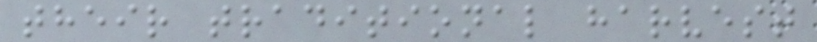their traditional harvest
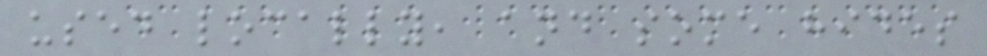used locally, and some hides
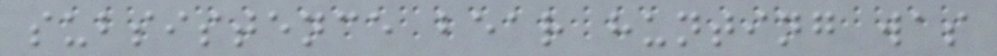subsistence bear hunting was
